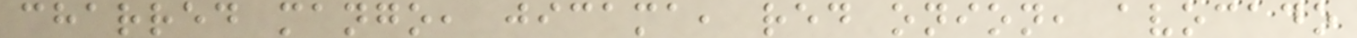charred mango, jicama, red onion, avocado
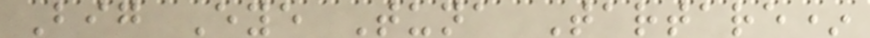Big Eye Tuna Tartare*
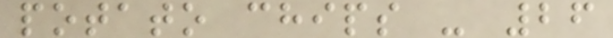potato chips - 26
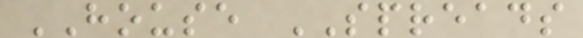HOUSE SPREADS
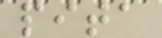pita
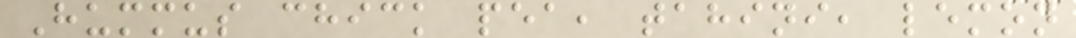Hummus chick pea, tahini, lemon
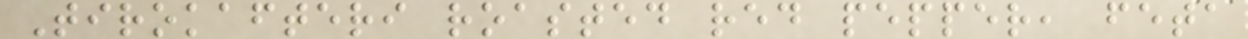Tirokafteri roasted red pepper, feta
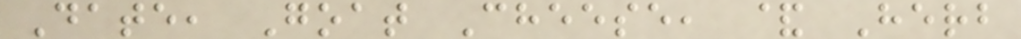Date, Goat Cheese, & Herb
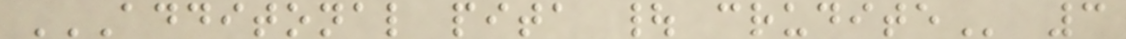ADDITONAL PITA | CRUDITE 3
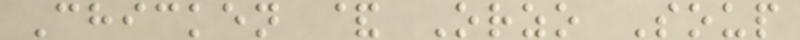Chicken & Orzo Soup
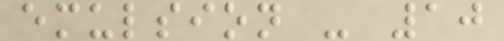emulsion - 10
